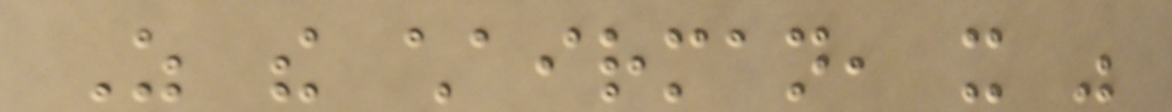As the chairman, it was
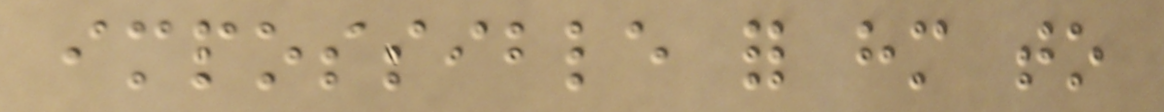impossible for him to
